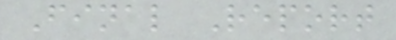Final Report
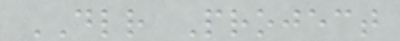DLR Project
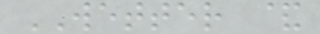WETTER &
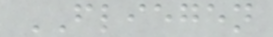FLIEGEN
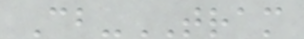Cb-TRAM
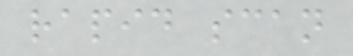rapid scan
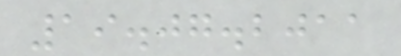19.07.2011
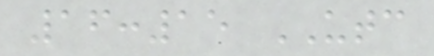16:15 UTC
